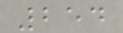254
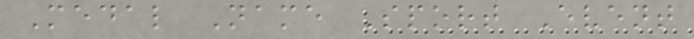Medal Name Sport Event
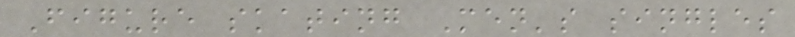Figure skating Men's singles
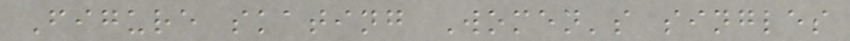Figure skating Women's singles
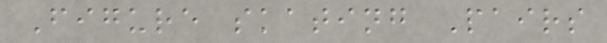Figure skating Pairs
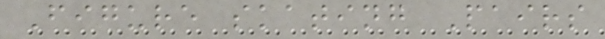Figure skating Pairs
